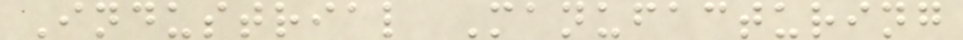Industrial Manufacturing
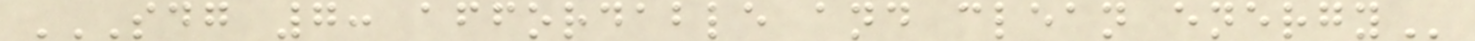SDG 7: AFFORDABLE AND CLEAN ENERGY
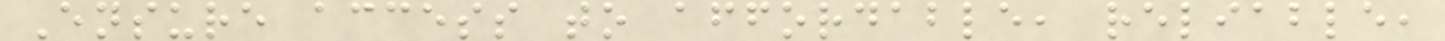Ensure access to affordable, reliable,
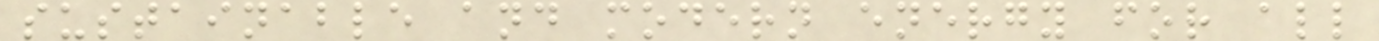sustainable and modern energy for all
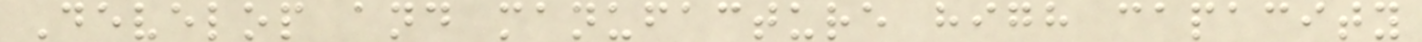Develop and manufacture high capacity
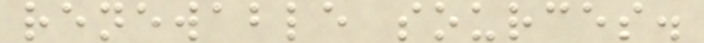renewable sources.
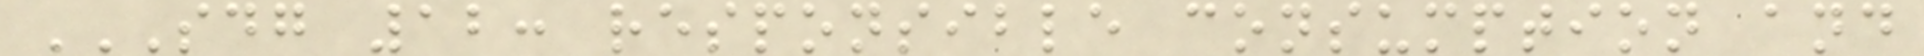SDG 12: RESPONSIBLE CONSUMPTION AND
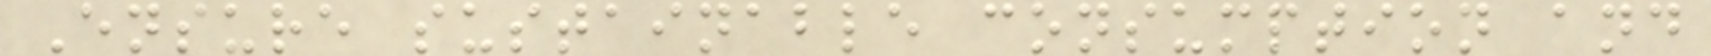Ensure sustainable consumption and
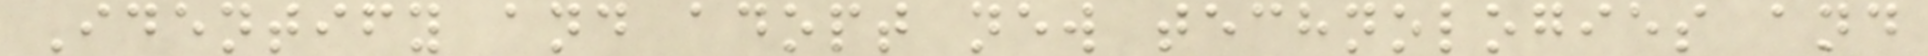Identify and adopt new technologies and
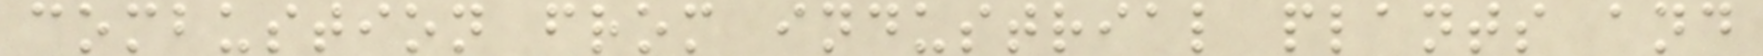combustion from industrial plants and
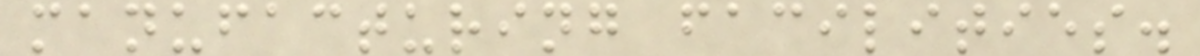manufacturing facilities.
